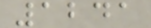1241
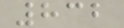832
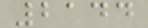2144
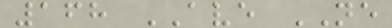168 AVE NE
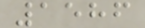1586
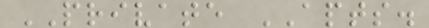PRIVATE APTS.
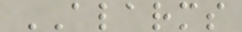ALARMS
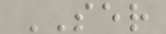SER
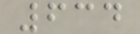634
